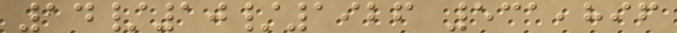14/10/1926 531,896
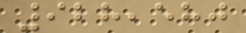928,580
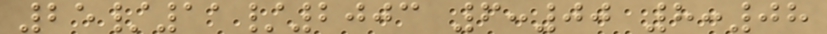25/11/2003 6:00 8:08
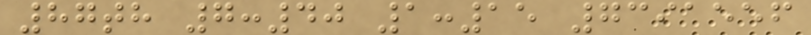87th 7:40 1:15 7391556
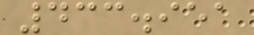433.951
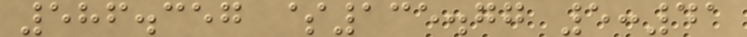586.357 $135.77 5:41
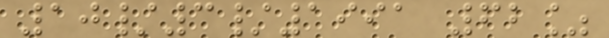10/3/1991 62%
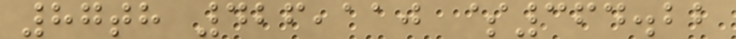87th 426,110 $364.22
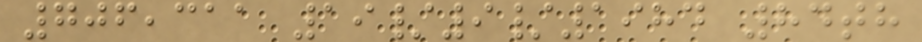706,311 19/9/1984 84th
